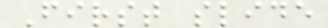First slide
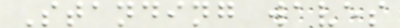Standing waves
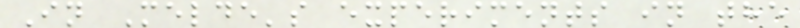In Melde's experiments in the
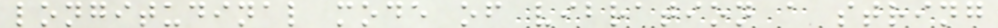longitudinal mode of vibration a string
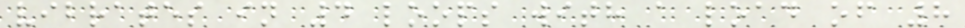vibrates in 4 loops with a load of 8
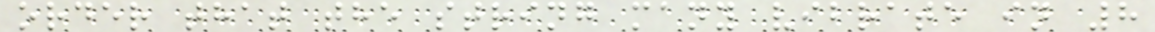order that the string many vibrate in 8
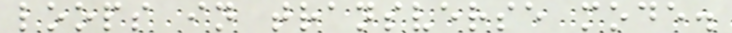loops in transverse mode.
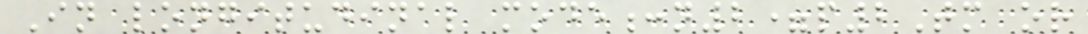In longitudinal mode:n2=p2Tm or
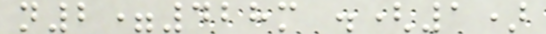n2=428m .(1)
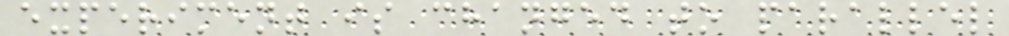experiment is changed to parallel
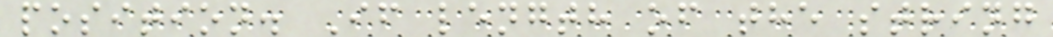position. If length of the string
